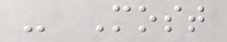- Most
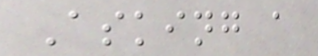Asking a
